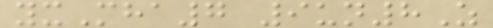yxMha7 9un8Z
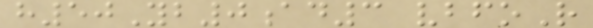h50Yb0ad3 vbfoR
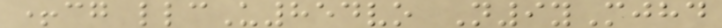+cg llcU854vo N9yMjhd
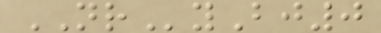NRyBj0
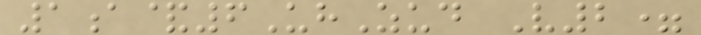1a&6UhZud V2=
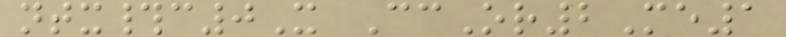ntx#c0X CcOr2Me1
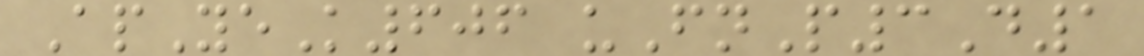ApYeK606 uFnP3D1
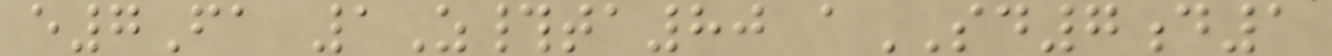e7Fa 1Z#ta80 aSD7d1
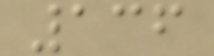136
